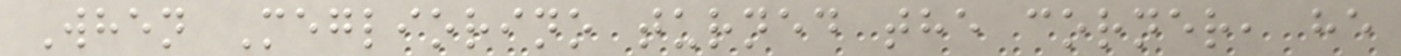When Megliorino turned the corner, he
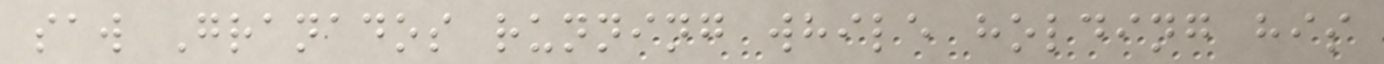saw Granados running while holding his
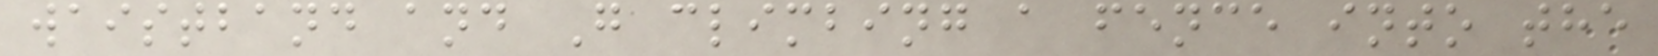waistband and G climbing a fence into the
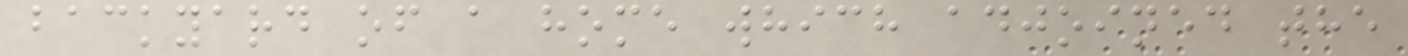backyard of a home which adjoined the
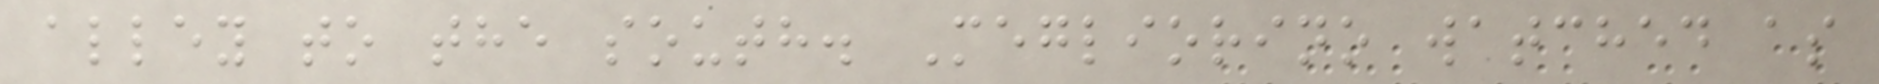alley to the south. Megliorino watched as
